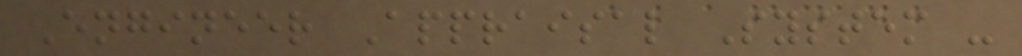Engineer Appraisal System -
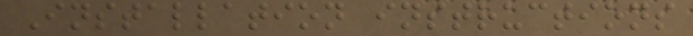Installation instructions
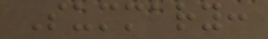Summary:
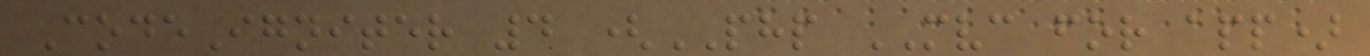CodeIgniter 4 (PHP MVC for app)
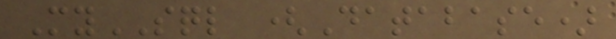MySQL (Database)
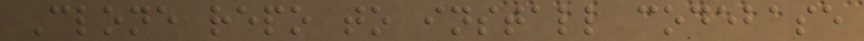Clone repo to install codebase
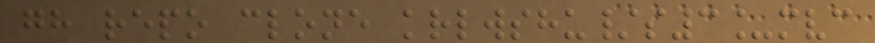gh repo clone krlwshu/s3_mvc
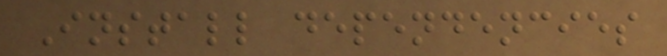Install dependencies
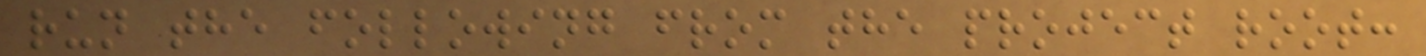run the following from the project root:
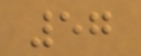57
